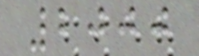2000
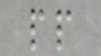pp
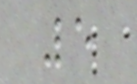5
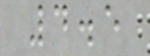4.5
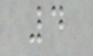4
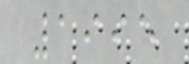1995
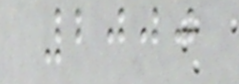2000
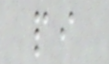pi
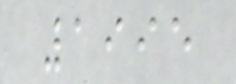1995
